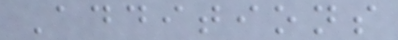Additions
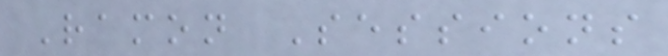Ramon Sessions
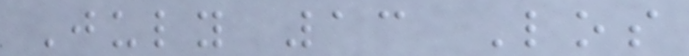July 13 Los
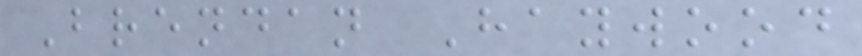Brendan Haywood
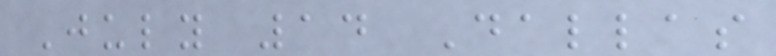July 14 Dallas
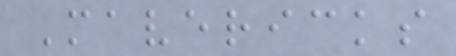Mavericks
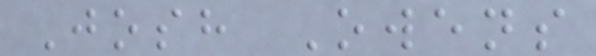Josh Owens
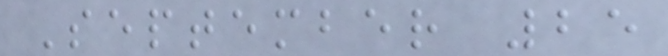September 25
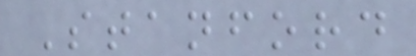Stanford
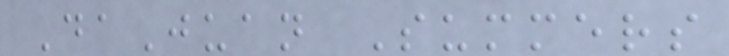DaJuan Summers
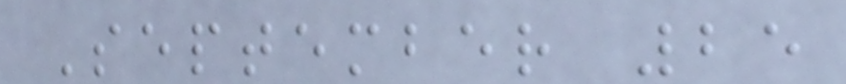September 25
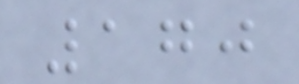170
